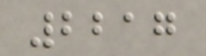2217
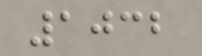1032
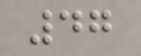47
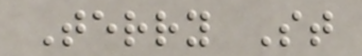Terry St
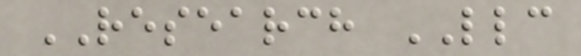RESEARCH LLC
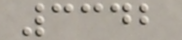3342
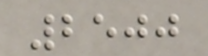2500
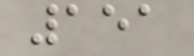151
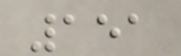151
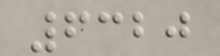6320
